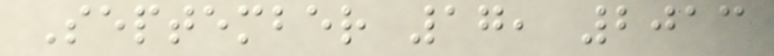September 17, 2013
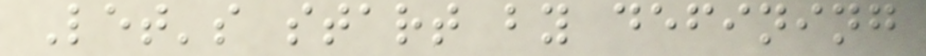Let's start by defining
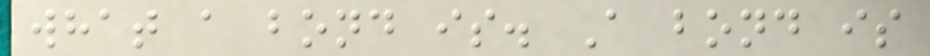what a bond is. A bond is
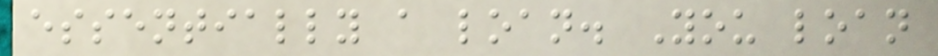essentially a loan. You loan
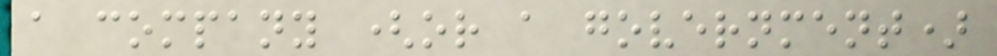a company (or a government)
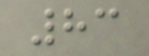83
